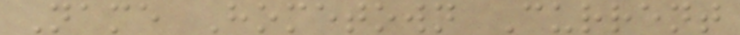Name Hometown Current
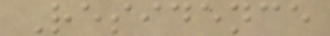Residence
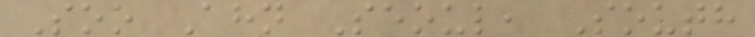Soo Ahn Seoul, South
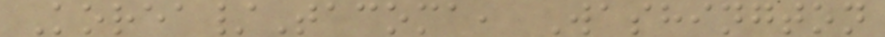Korea/Tacoma, Washington
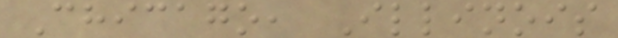Chicago, Illinois
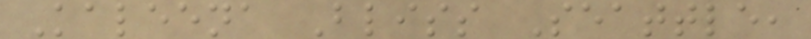Kaleena Bliss Seattle,
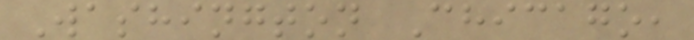Washington Chicago,
